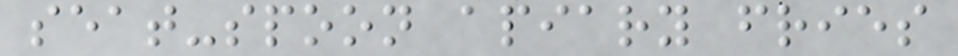seat-spoon apiary fries
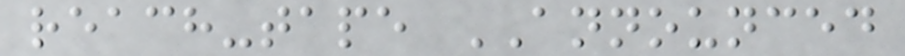reach-tape ANNOUNCED
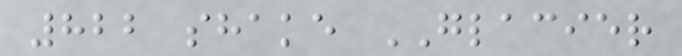822 shake GLACIER
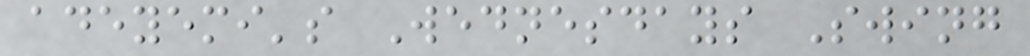adeyemi's Wednesdays Swing
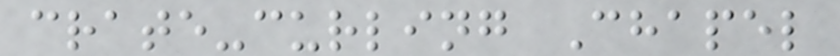crate-curling Chapel
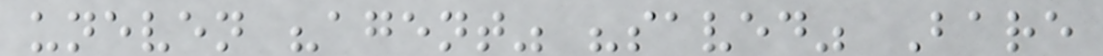uneven "agent" "saved" Bare
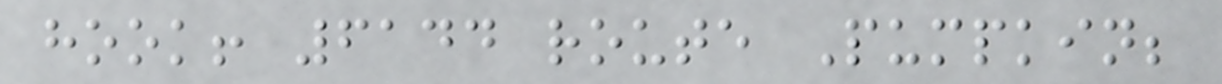hook! 6144 route Pumpkin;
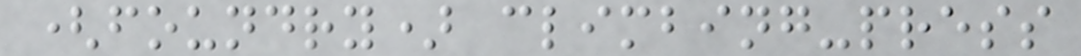(foundry) climbing-press
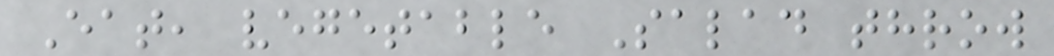Eat, vegetable Salad throw
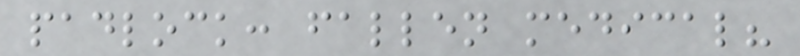padlock: fallen medical?
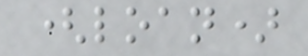(loan)
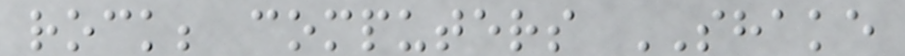rock; computers SHAKE
